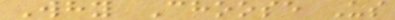Why Choose Us
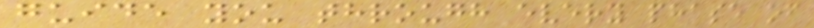guide you through every phase of
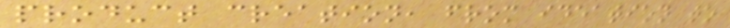product creation, from ideation to
